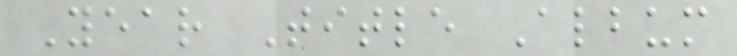Year Title Album
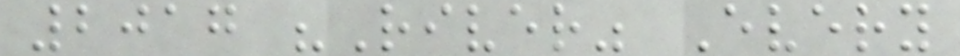2017 "River" Every
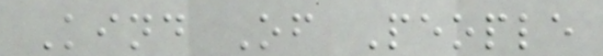Kind Of People
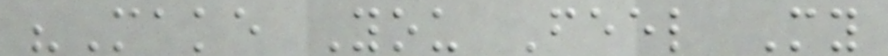"Make You Feel My
